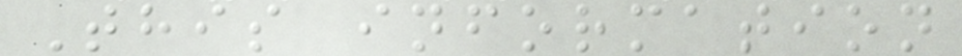This information
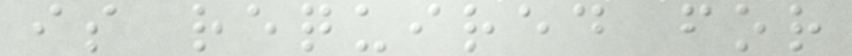is required for
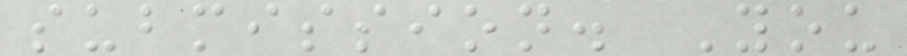submission. You
